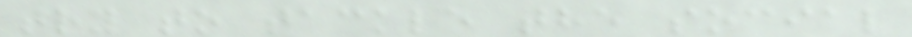try to tackle the social
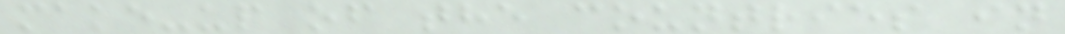make-up of the countries in
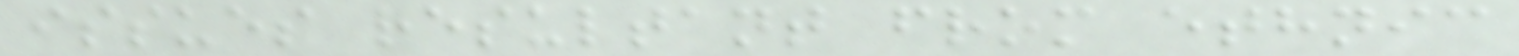issues resultant from ethnic
